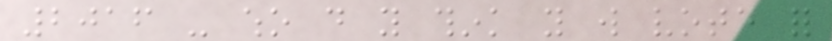2016 - who do you think you will vote for
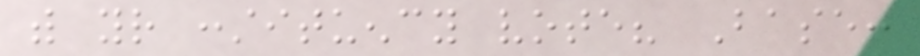with your constituency vote? Base:
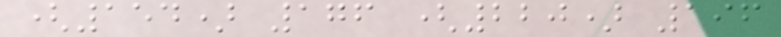(154) 176 (220) 196
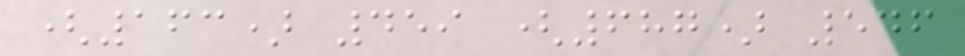(163) 459 (687) 546
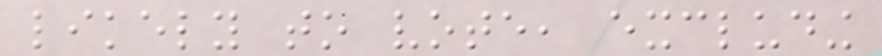likely to vote, excluding
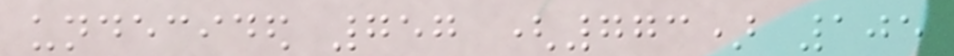undecided 757 (773) 105
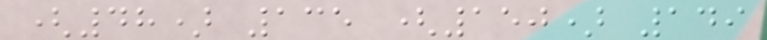(48) 135 (150) 149
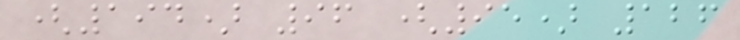(194) 96 (95) 126
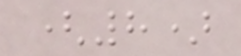(8)
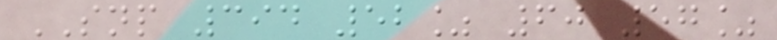SNP 394 52% 60 57%
